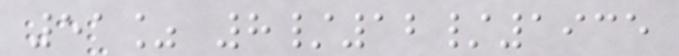51% 8/12/1935
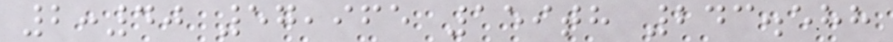2:40 57,965 159th 243.588
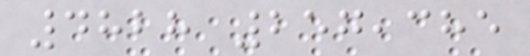4828 257,385
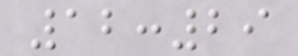12:29
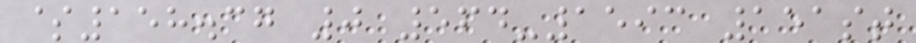$158.37 0 564-1593 151st
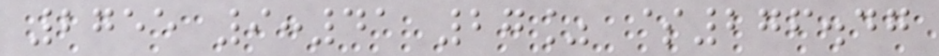2755 9:41 27% $276.47
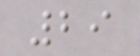29
